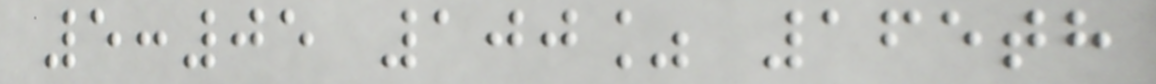5:05 100% 165th
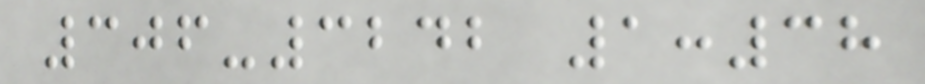306-3242 1:38
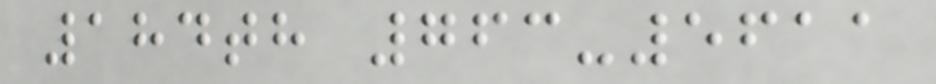184th 763-5611
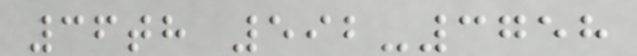36th 592-3758
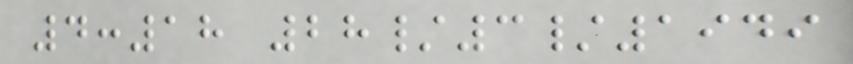4:18 28/3/1949
